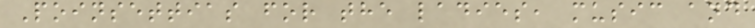Poinsettias for the ladies, music and
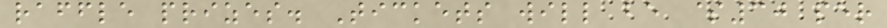raffle prizes. Tickets will be $30 per
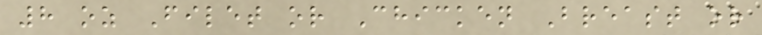8 oz Filet or Chicken Breast or
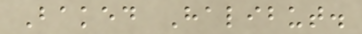Baked Halibut.
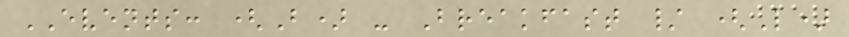EVENTS: (B) - Breakfast / (L)
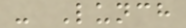- Lunch
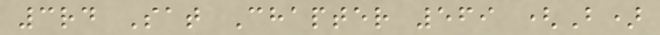3rd Sat Chapter 569 (B)
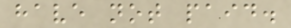have not paid.
